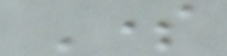Some
